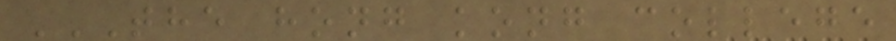THE HONG KONG COLLEGE
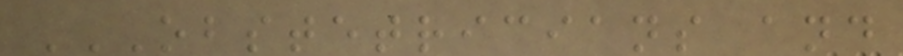OBSTETRICIANS AND
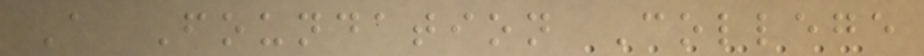A Foundation College
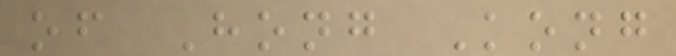of Hong Kong
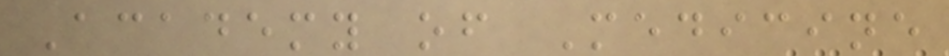Academy of Medicine
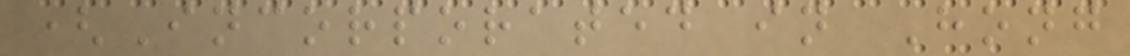(Incorporated in Hong
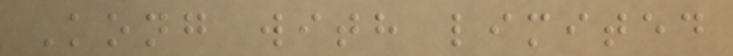Kong with limited
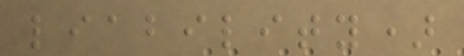liability)
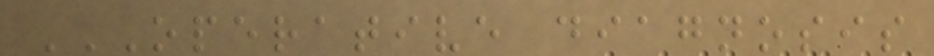OPERATIVE DIAGNOSIS
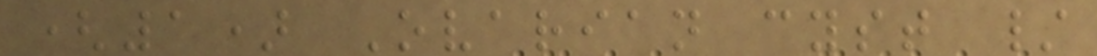(1) Ovarian cyst /
